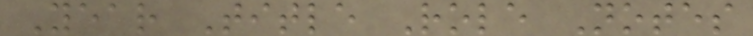Year Title Role Notes
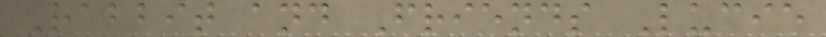Rabbit and Friends Lucie
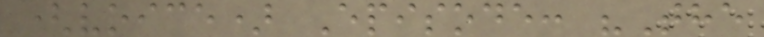(voice) Episode: "The
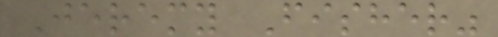Jeremy Fisher"
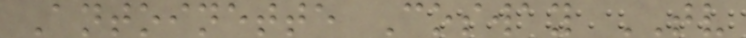Antoinette Cosway TV
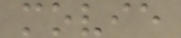movie
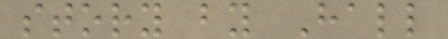story by Hall
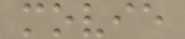movie
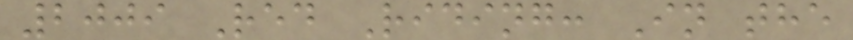2009 Red Riding: In the
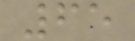65
